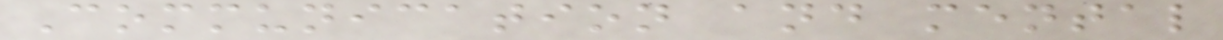Communication and mental
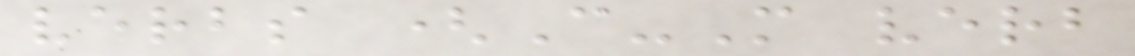verbs (C-M verb
